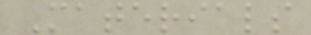Materials
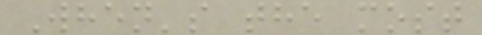When's the most
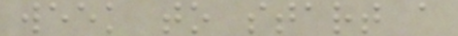week to start a
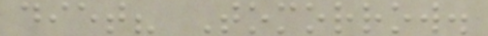diet? Tomorrow.
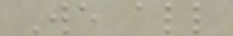We all
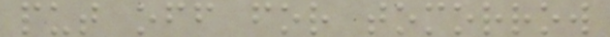put off for tomorrow
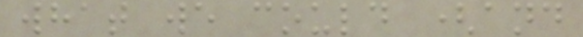what we could (and
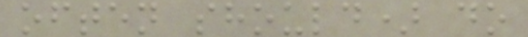often should) do
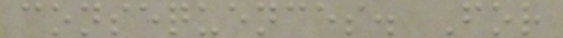consequences. For
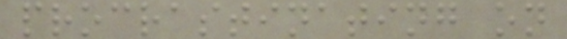procrastinating on
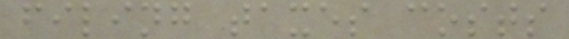filing taxes costs
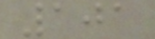101
